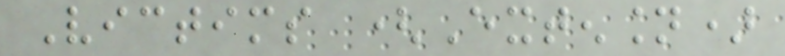Victims (Extension)
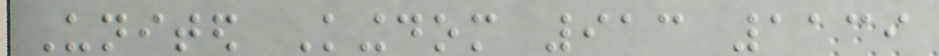United Kingdom 913 1139
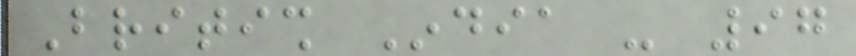British India - 97
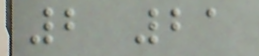2 21
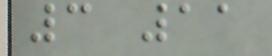3 11
